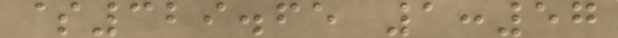$329.65 1:57
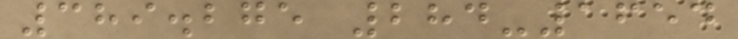389.275 284-1654
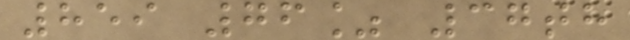859 76% 37th
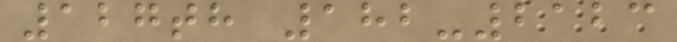127th 182-2123
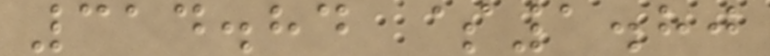314.84 $1.80
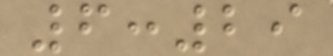6:29
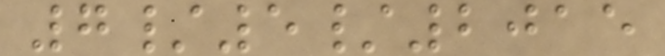7/5/2015
